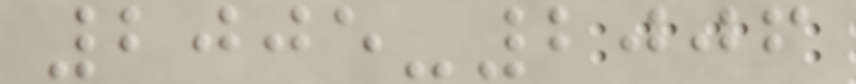2005-2006
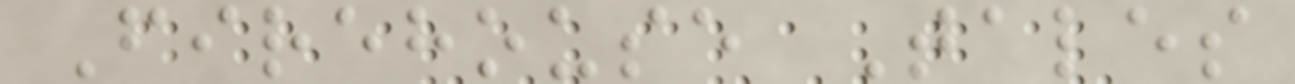Firehouse Tales
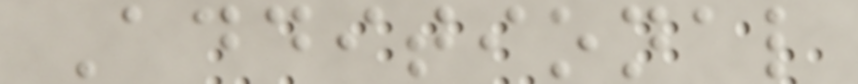Additional
